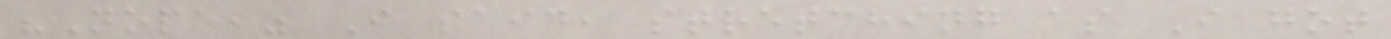"Nope," I said, stretching as I got
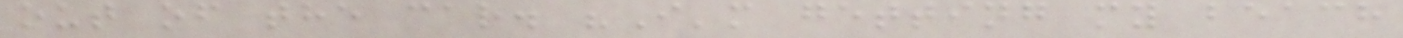out of the car. "I'm getting my beach
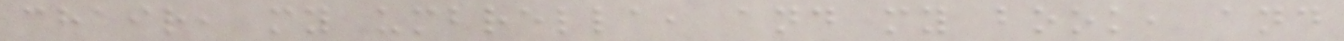chair, my umbrella, and my book, and
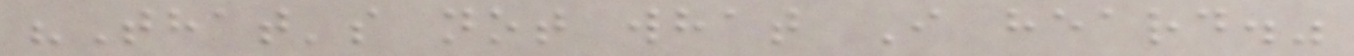"That's not what I heard."
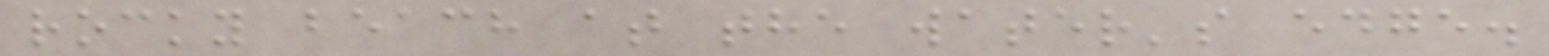rocky beach at the water's edge.
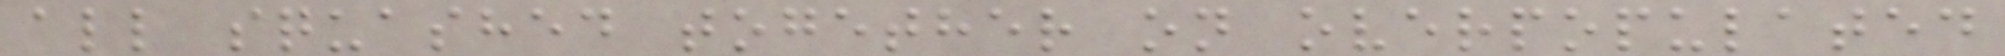all squashed together on overpopulated
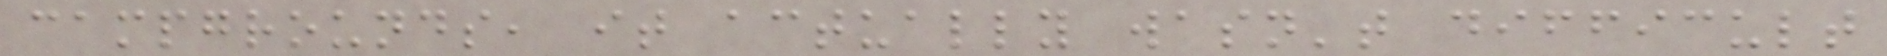campgrounds, it actually wasn't difficult
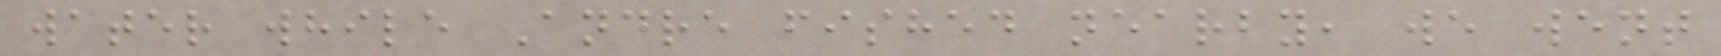water while Andre fished nearby, we went
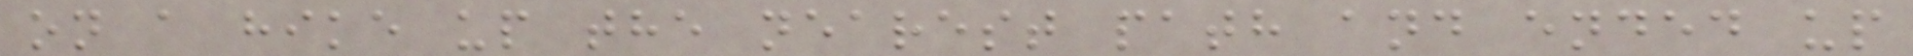on a hike up the nearest path and ended up
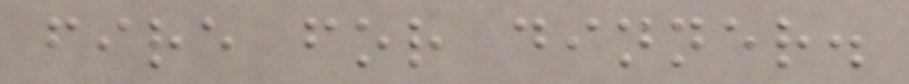fire for dinner.
